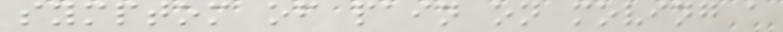symptom of pain on moving a
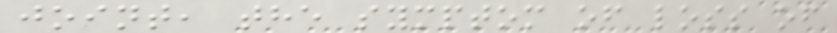joint, the symptom of loss of
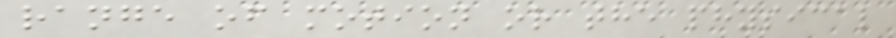range of motion or the physical
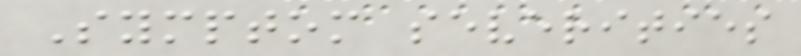Symptom severities
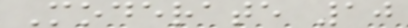Moderate 10
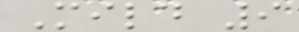Mild 9
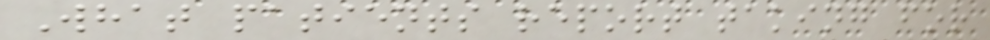What patients report taking for
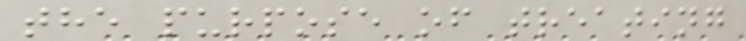the purpose of treating
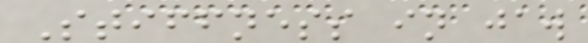Stiffness in jaw
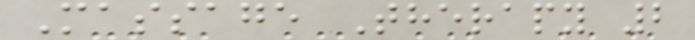Massage Therapy 2
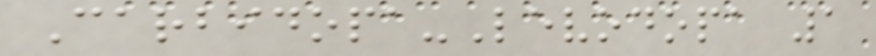Carbidopa-Levodopa 1
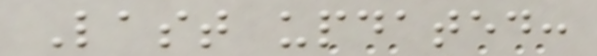Last updated:
